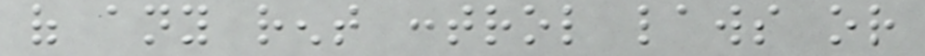of any rent control laws or
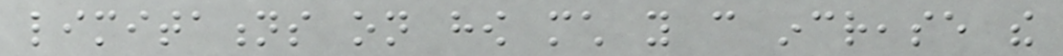limitations on how much you can increase the
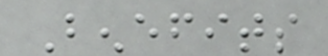Benefits
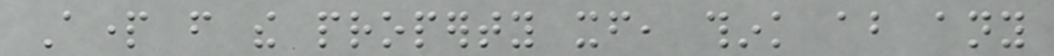Apart from the property itself, think about any
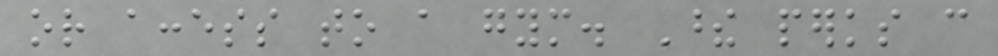or access to a gym. These perks can
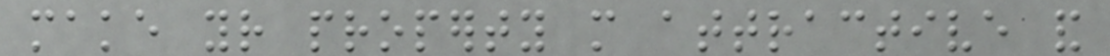make your property more attractive and
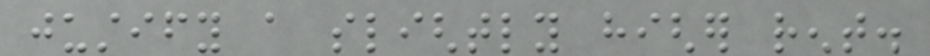justify a slightly higher rent.
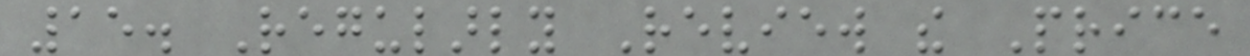15. Regularly Review the Price
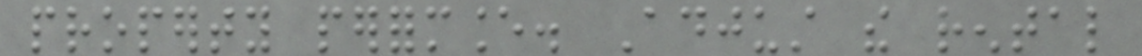property performance. Adjust the rental
